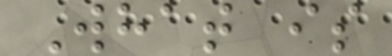What is
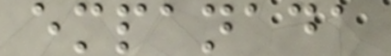empanada
